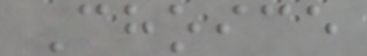Choice
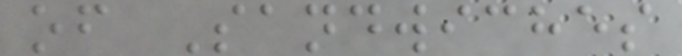of Sandwiches
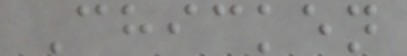Chicken
